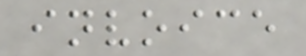invoice
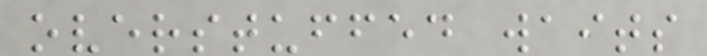overstuffed waits
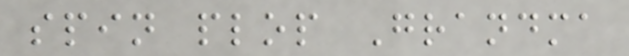spin plop Grandma
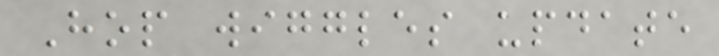Hop wiggles update
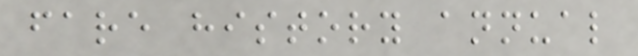fare history annual
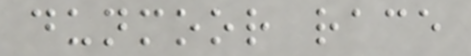dunmoor race
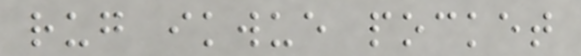rug ikwue pocket
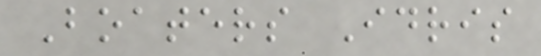Boaters Idris
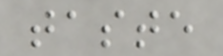taste
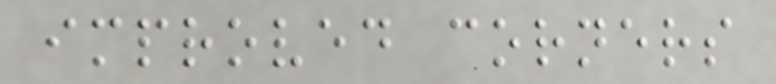improved corners
